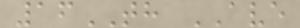16TH AVE
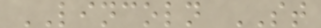LINCOLN ST
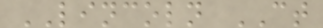LINCOLN CT
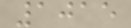1015
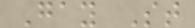Gay St
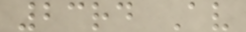23rd Av
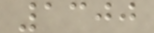1300
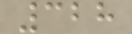328
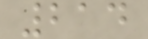214
